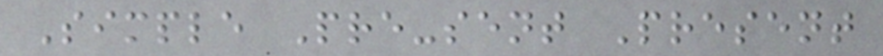Simple Pre-sent Present
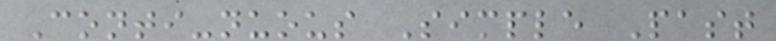Conti-nuous Simple Past
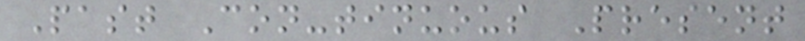Past Con-tinuous Present
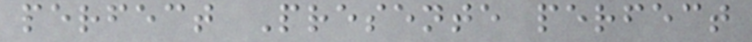perfect Presente perfect
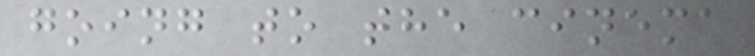going to the cinema
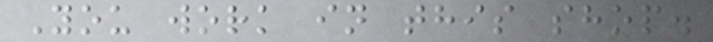You work in this shop.
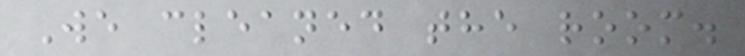We cleaned the room.
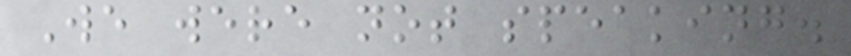We were not speaking.
